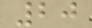20
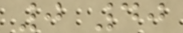0 40
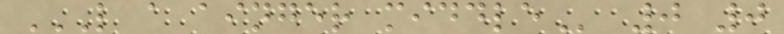L A AINGER MIDDLE 0 0
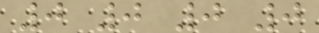0 0 0 0
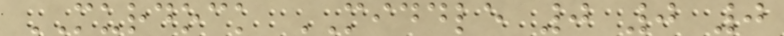MURDOCK MIDDLE 0 0 0
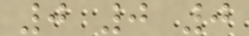0 0 0
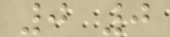0 0
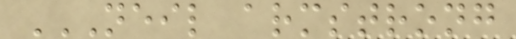NEIL ARMSTRONG
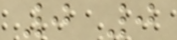0 0
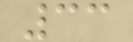33
